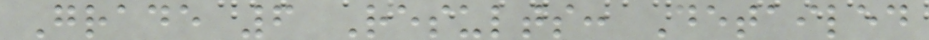Grade 6 Results: Detailed
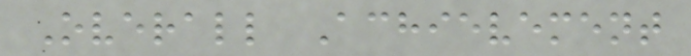Overall Achievement
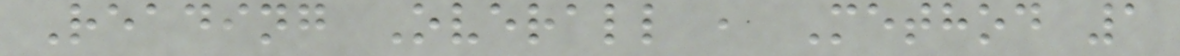Reading Overall , Method 1
